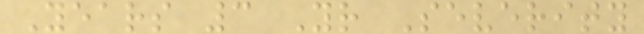Years 3 Yr Severity
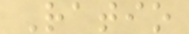Ratio
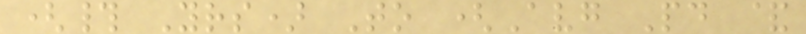(# Yrs) To (Avg Pd &
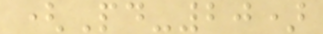(Pd-20)
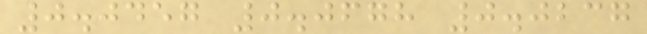0.0457 0.0678 0.0237
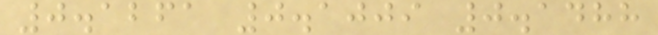0.1261 0.1009 0.1488
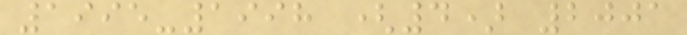1995-1998 (4) 2001
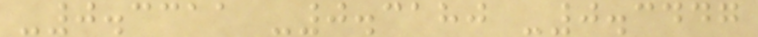-0.3311 -0.3180 -0.3447
